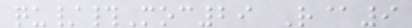qu/#Moc29 R@9
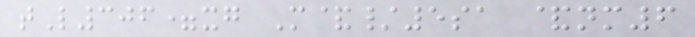tL306=xg M&/5sa &nm6
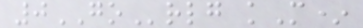0GOrlg kM*
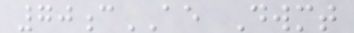70cAE Dwmt
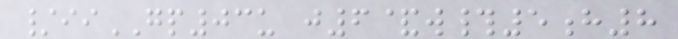/iiGP03u j6&w#5h8
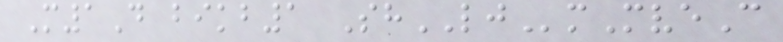M1D bikb1 ShLJmMveC
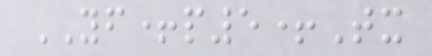YF+p5+Tx
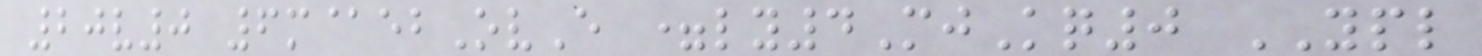20v0 6m@ebOvE =ly4MjKq0 YPL
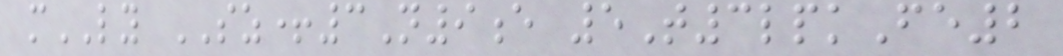mLY SZ+3N9e 5T3lpkFe2
